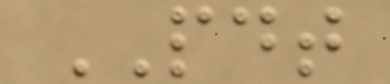PDT
